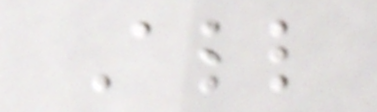All
